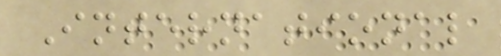International
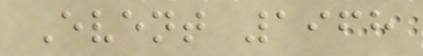Event 1968
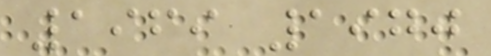1969 1970
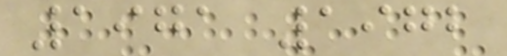1971 1972
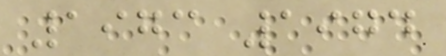1973 1974
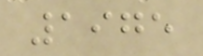1975
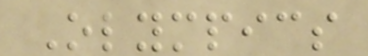Olympics
